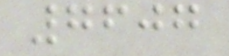7607
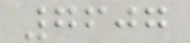7607
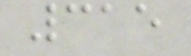315
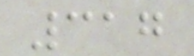317
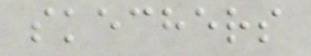skechers
